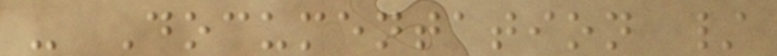- Documentation /
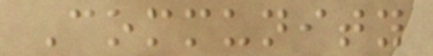Community
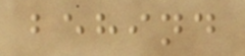behind
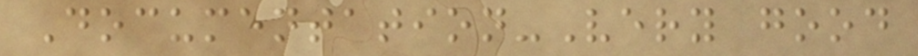Documentation-Very good
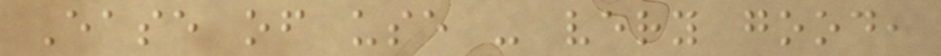Ease of use - very good,
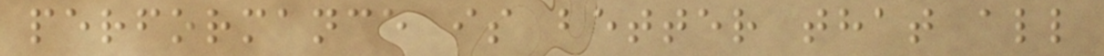performance is better that all
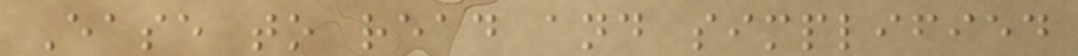Ease to read and simplified
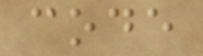code
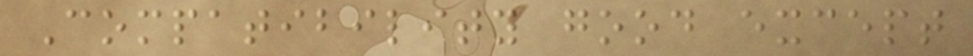Compatibility good except
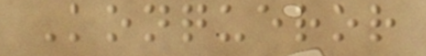Konqueror
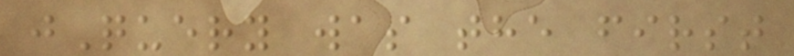jQuery was the first
